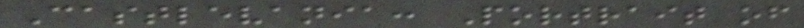Castlevania: Portrait of
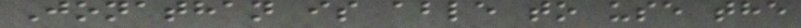Jonathan is able to use the
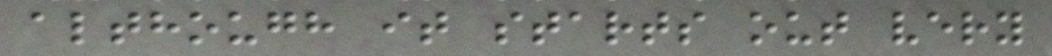although it starts out very
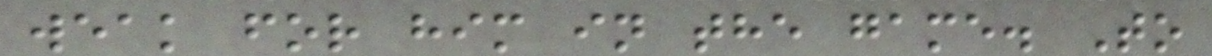weak for him in the game. To
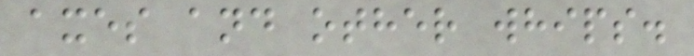axes and other whips.
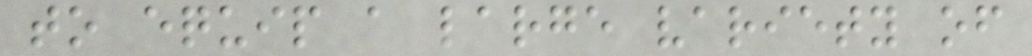to equip a large variety of
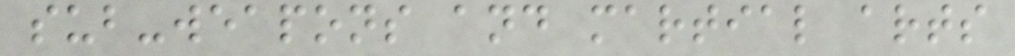sub-weapons and martial arts
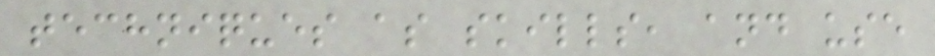techniques as skills, and use
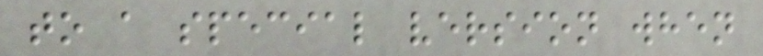to a special version when
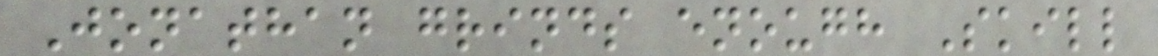Jonathan grinds enough Skill
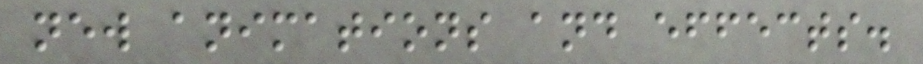new animations and effects.
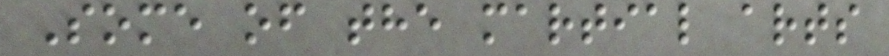Some of the martial arts
